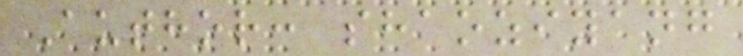Author: shaoziyang
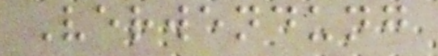Verwendung
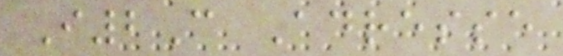I2C Adresse
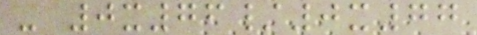- 0x76/0x77
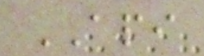API
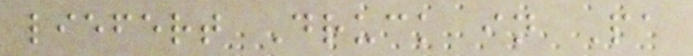liefert Druck in Pa
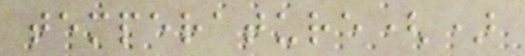temperature()
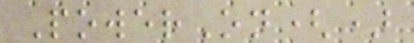PowerOn()
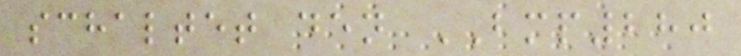schaltet den BMP280
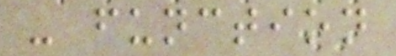- function
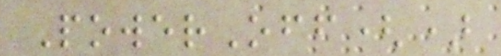PowerOff()
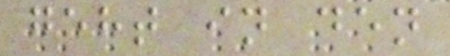geht in den
